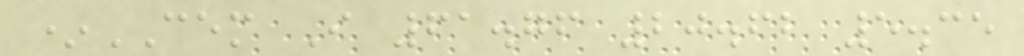*CEM I 61.76 20.62 5.35
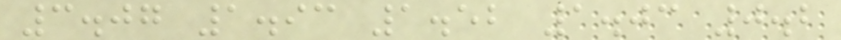3.07 1.93 1.52 1.03 0.2
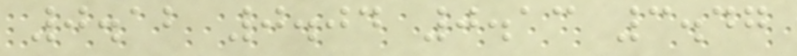0.12 0.04 0.13 3.47
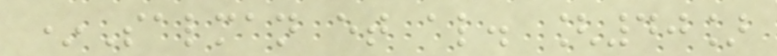*Salman et al. [40]
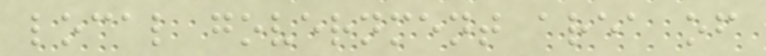local government area of
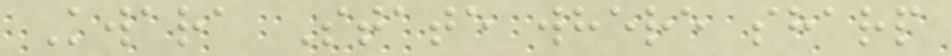Kwara State where sharp
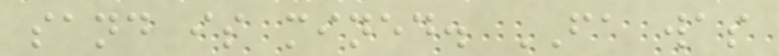sand is mined. FA was
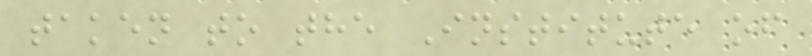taken to the Institute of
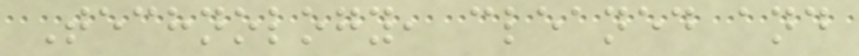Technology, cleaned and
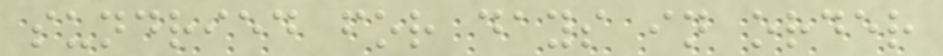sundried for days in order
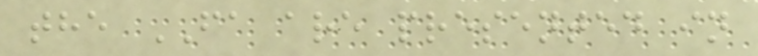the FA are presented in
